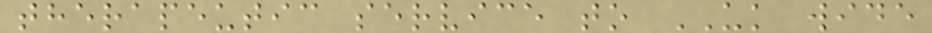therapeutic service to UK wide
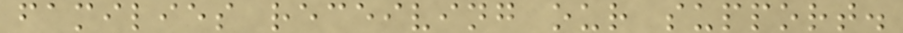families receiving our support.
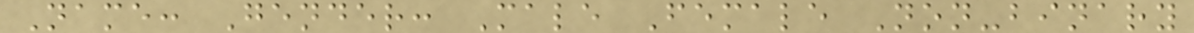Name: Gender: Male Female Non-binary
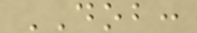DOB:
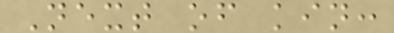Next of kin:
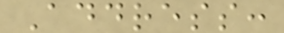Address:
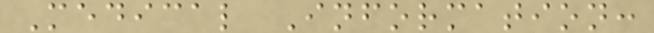Medical Information:
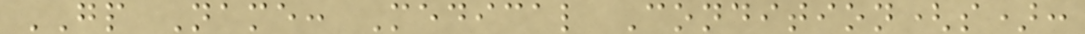GP Name: Medical Condition(s):
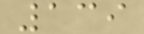139
